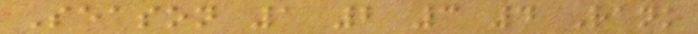Season 1 2 3 4 Rank
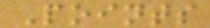Points
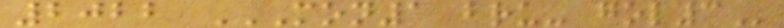2022 MON1 BRU- GOL3
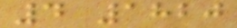4 1820
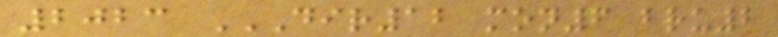2023 DIR12 MON6 BRU2
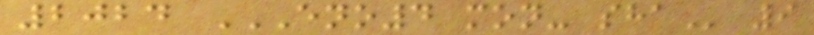2024 ENO4 MON- SHA 9
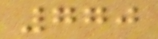770
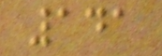141
